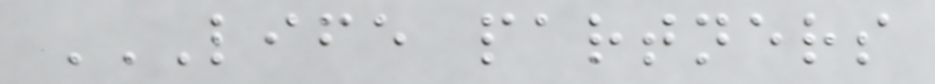LIFE PARTNERS
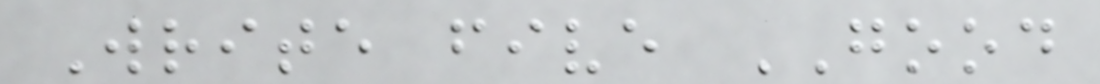Write five GOOD
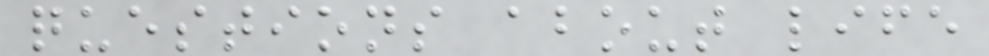questions about life
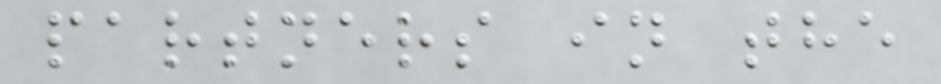partners in the
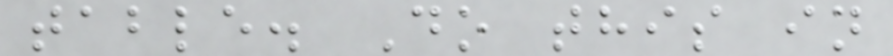table. Do this in
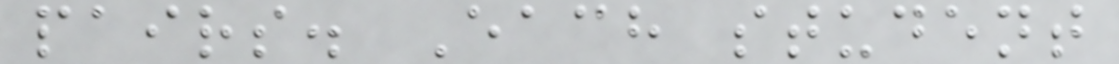pairs. Each student
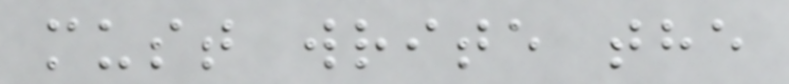must write the
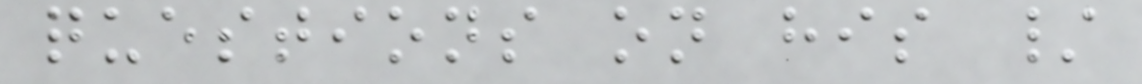questions on his /
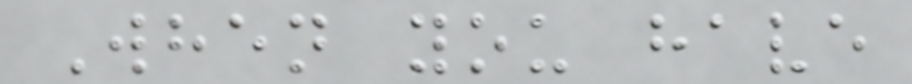When you have
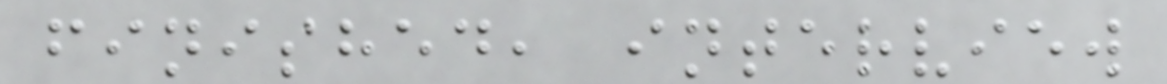finished, interview
